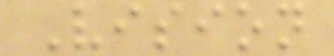Vision
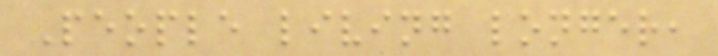People living longer,
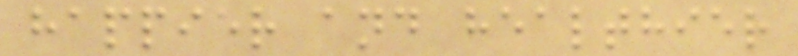happier and healthier
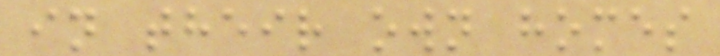in their own homes
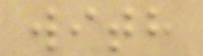with
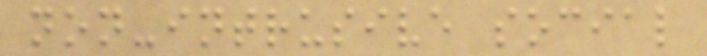non-intrusive social
